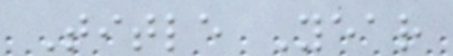Title Year
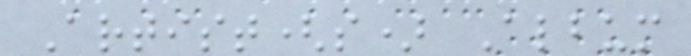Artist(s) Album
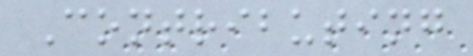Contributing
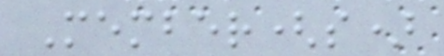Member(s)
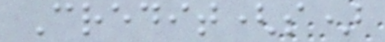Credit(s)
